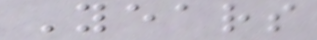Years
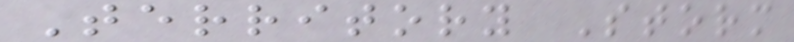Territory Storm
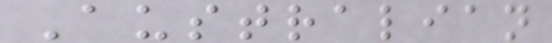Australian
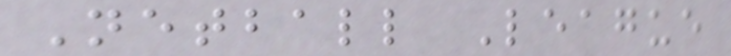Netball League
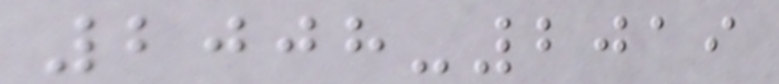2008-2019
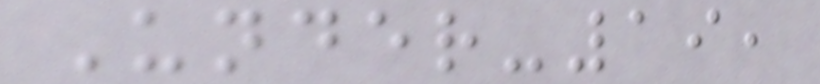Under-19,
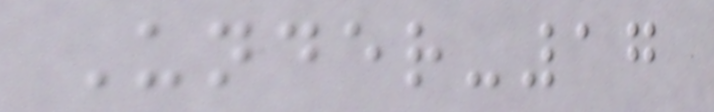Under-17
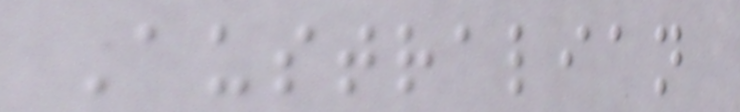Australian
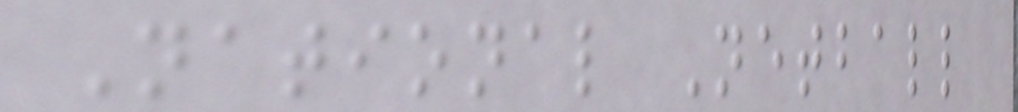National Netball
